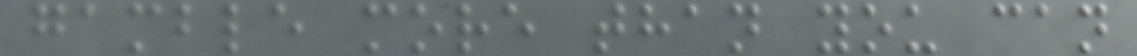gamble more than you can
